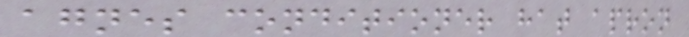agnes conditioner hat apron
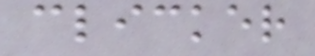clicker
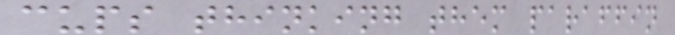cups thinking them paraffin
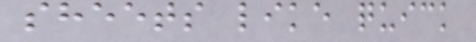sheets like quick
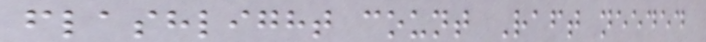flashlight count Raft needed
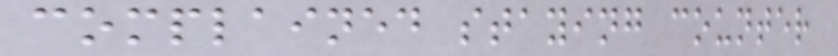complained staying counter
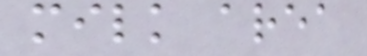milk area
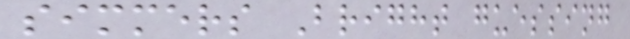simmers Bright guessing
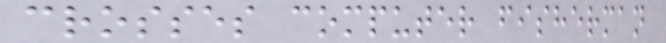crosses computer fisherman
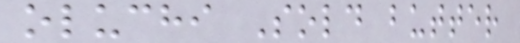oluchi Sold butter
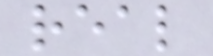real
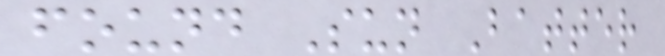found Sun Batter
